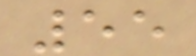55
